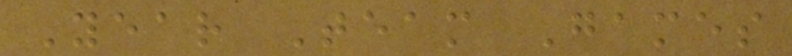Year Team Games
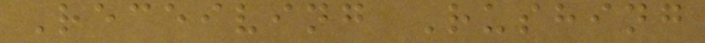Receiving Rushing
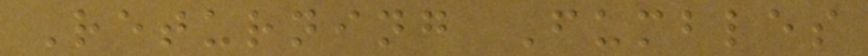Returning Fumbles
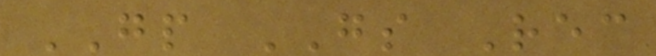GP GS Rec
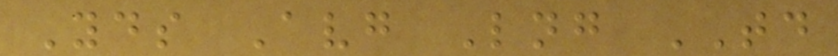Yds Avg Lng TD
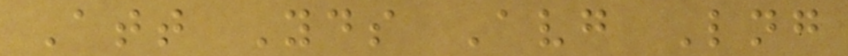Att Yds Avg Lng
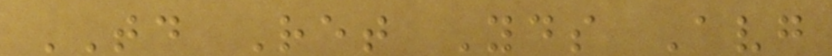TD Ret Yds Avg
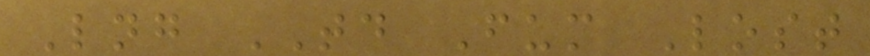Lng TD Fum Lost
